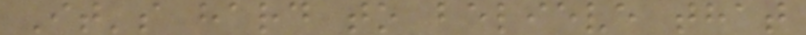It's hard to believe that
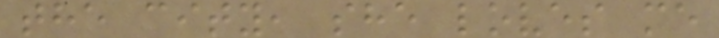the city, she loves me
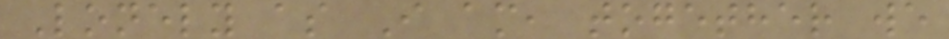Lonely as I am, together we
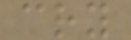cry
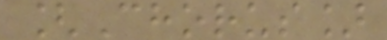[Chorus]
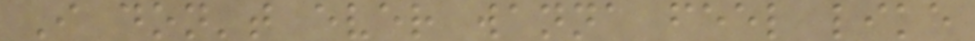I don't ever wanna feel like
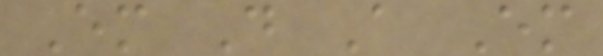Em D A Em
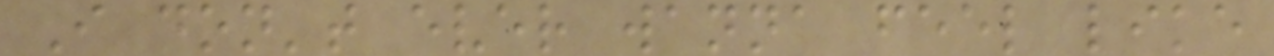I don't ever wanna feel like
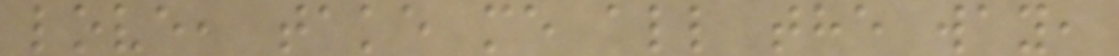love, take me all the way,
